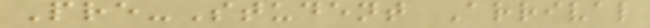Pre-Student Arrival
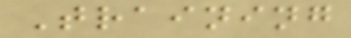Training
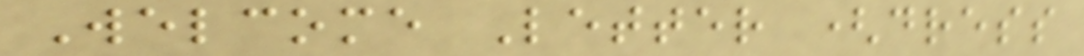Welcome Letter (dress
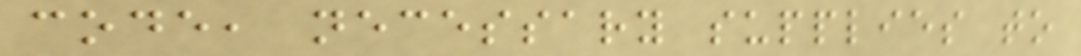code, necessary supplies to
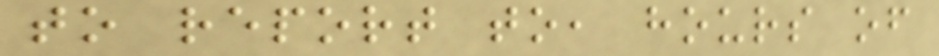to report to, hours of
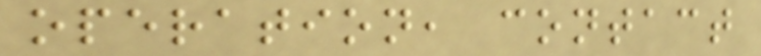operation, contact
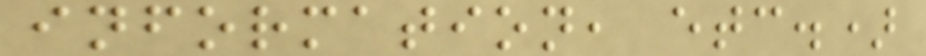information, etc.)
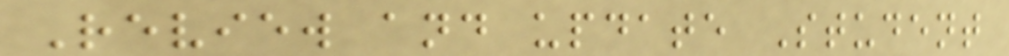Review and update Student
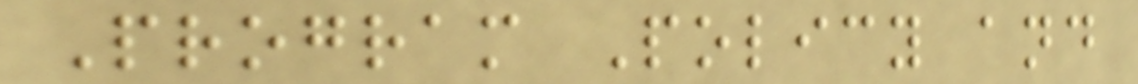Program Policy and
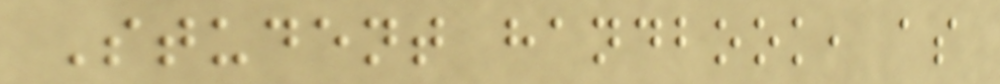Student handbook, as
